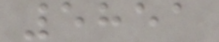5851
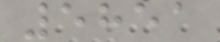5851
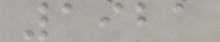1921
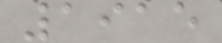1915
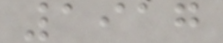1917
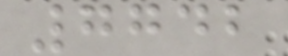7742
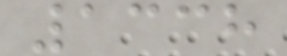1338
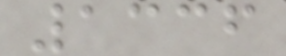1336
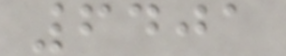6401
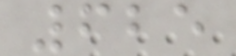625
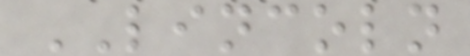LINCOLN
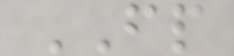FP
